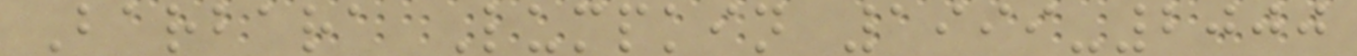Barbara Lumpkin 1999-2000
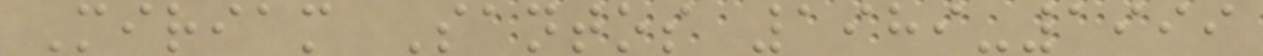Miriam Santos 1989-1999
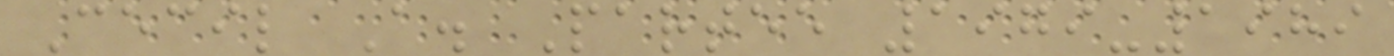Cecil A. Partee 1979-1989
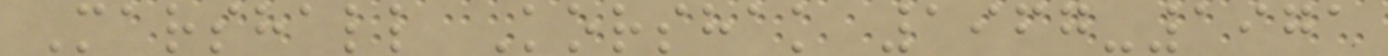Marshall Korshak 1967-1971
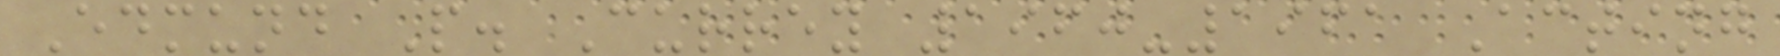Edmund P. Currey 1960-1961 Acting
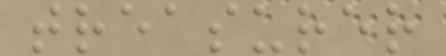treasurer
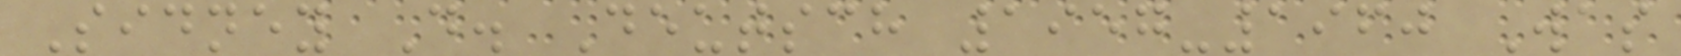Sidney D. Deutsch 1957-1960 Was
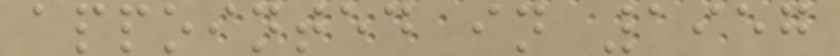appointed in 1957
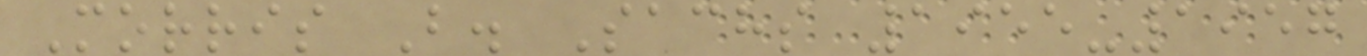Morris B. Sachs 1955-1957
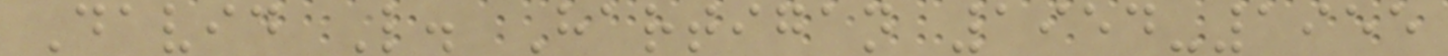David L. Hartigan 1954-1955
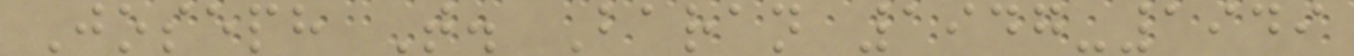Joseph T. Baran 1947-1949
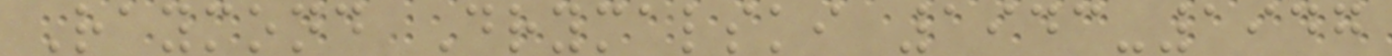Raymond Drymalski 1943-1947
